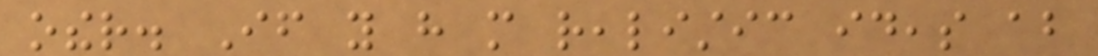other. If you have more realistic ideas about
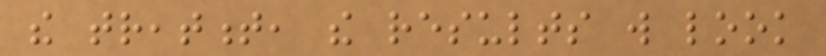the treatment, the results will look
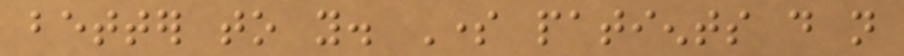better to you. Some patients do not
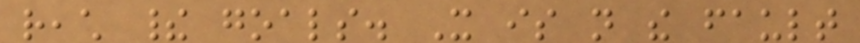reach their goals. It is not the fault
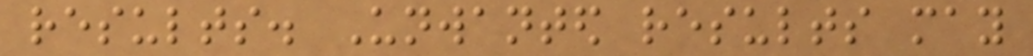results. Unwanted results may
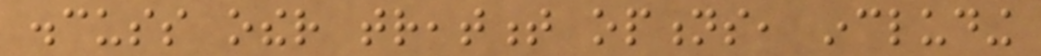discuss other treatment options, including
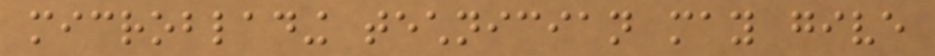microblading technician may give
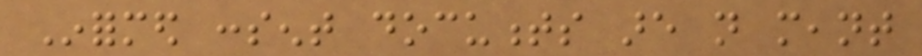Informed consent documents are not meant
